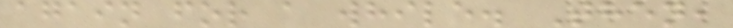again for a while. Then,
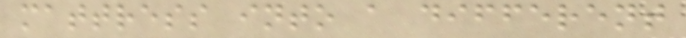mattress into a different
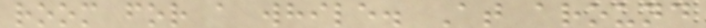room for a while. At around
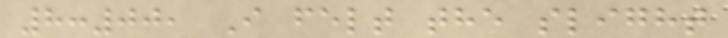8:00, I felt the slight
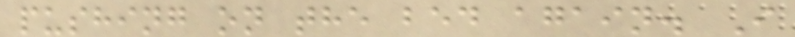pushing on the bed again. I
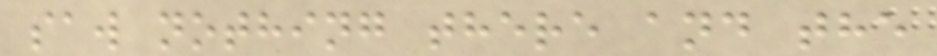saw nothing there and the
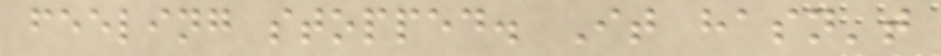feeling stopped. It hasn't
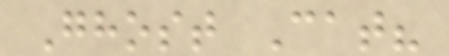Ghost Cat?
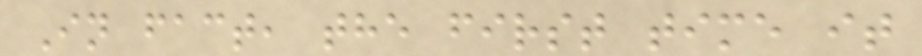In fact, the first time it
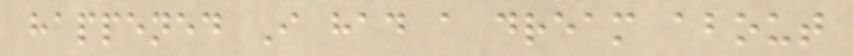happened I had a dream about
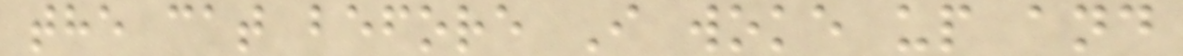the cat before I woke up and
